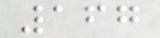167
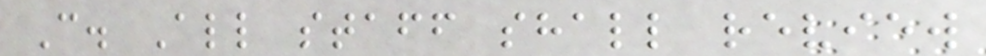C. All staff shall review
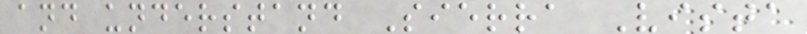and understand Sierra Vista
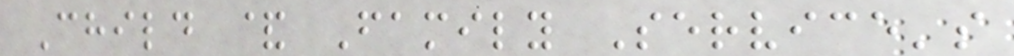Child & Family Service's
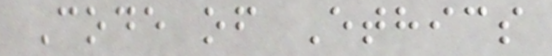Code of Ethics
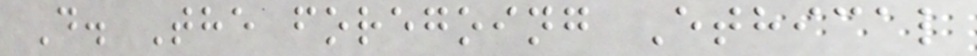D. The foregoing Ethical
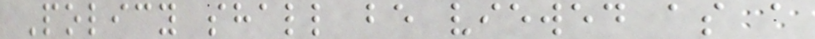Policy shall be viewed as a
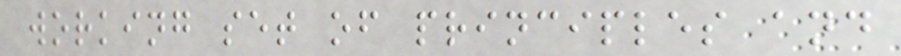working set of principles and
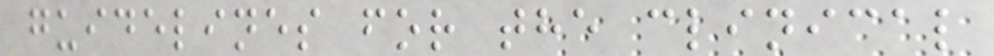guidelines for the clinical
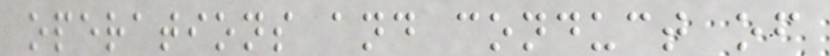operations and conduct of
